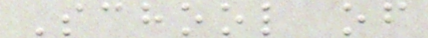School of
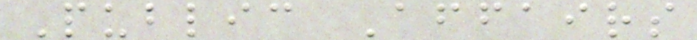Public Affairs
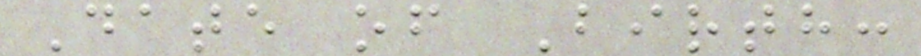Date of Birth:
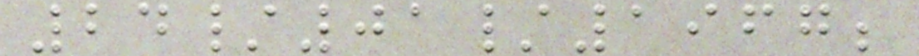24/01/1967;
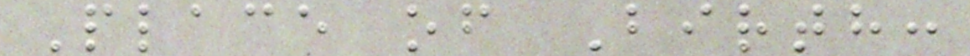Place of Birth:
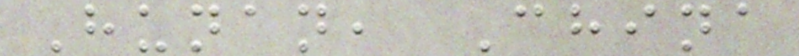Hunan, China
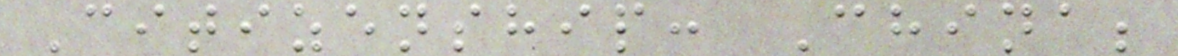Citizenship: China;
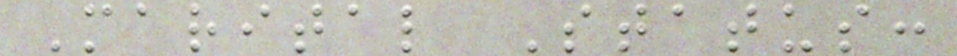Marital Status:
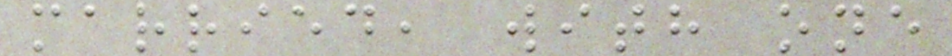married, with one
